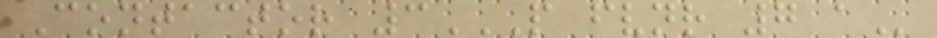Contactor 3P FVNR 7 A
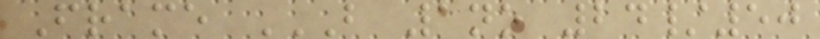Frame B 1NO 24/50
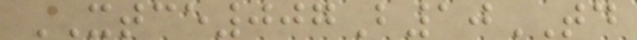XTCE007B10TD
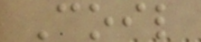Coil
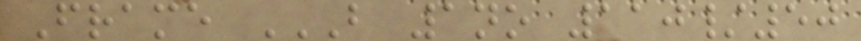Frame B 1NO 110/50
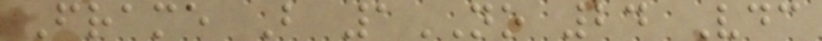Frame B 1NO 24 Vdc
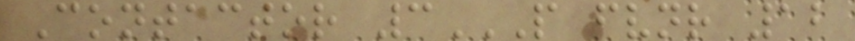Contactor 3P FVNR 12
